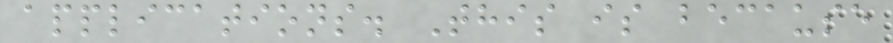applications. This is because
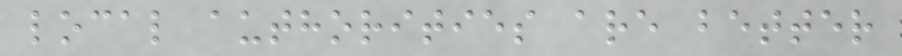local authorities are better
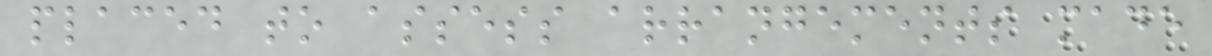placed to assess arrangements made
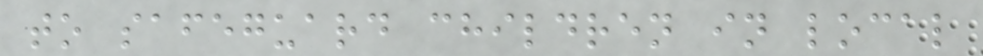to safeguard children in local
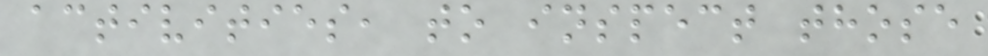activities, to inspect those
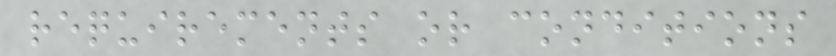requirements or conditions
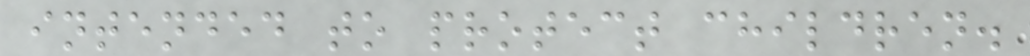intended to protect children.
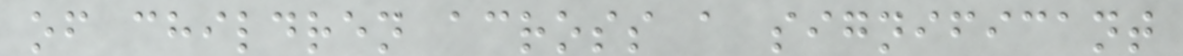of children across a significant
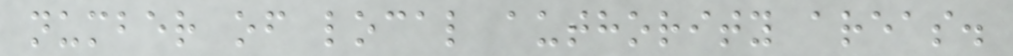number of local authority areas.
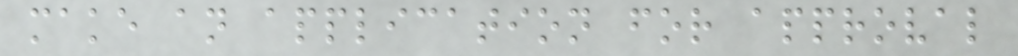make an application for approval
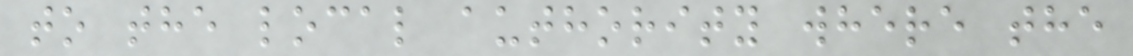to the local authority where the
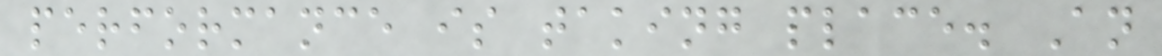performance is taking place. An
